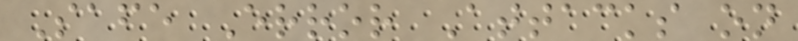Safe Error Attacks on
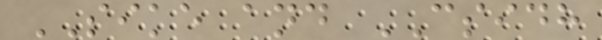SIKE and CSIDH
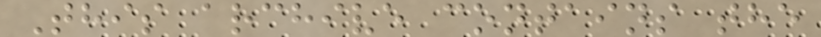This archive contains the
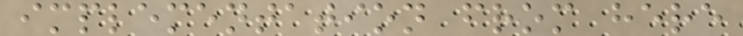implementation from here
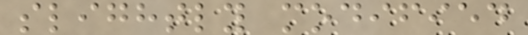slightly modified
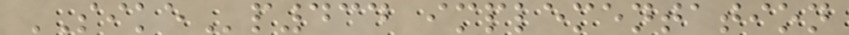SIKEp434 implementation
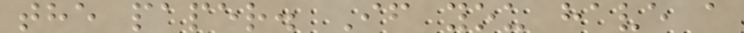the paper. If you have a
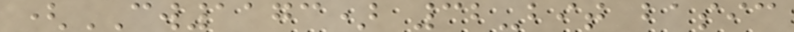(CW1173) 32-bit basic
